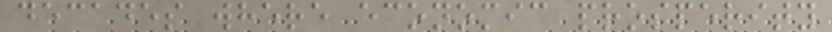decades where economic prosperity
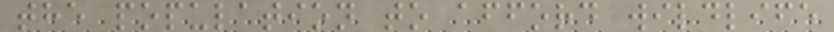the population to afford wildlife
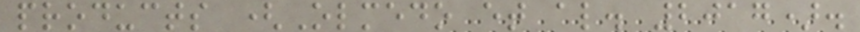products (Olmedo et al. 2017).
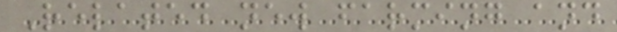Related new farming and
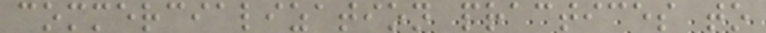commercialization practices to
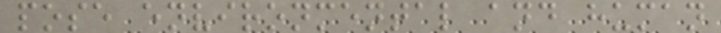pose environmental and human
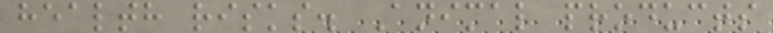health risks. Animal products
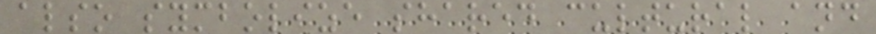also symbolize shared cultural and
